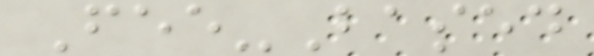Fee-Based
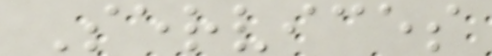Services
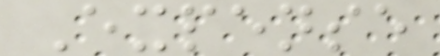Expense
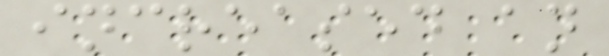increased an
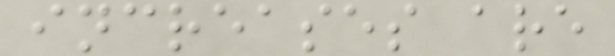increases are
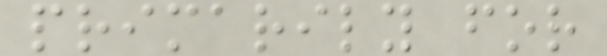primarily for
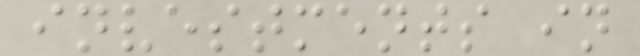investments in
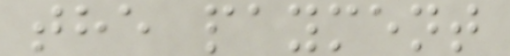the payment
